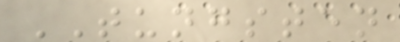TUNGSTEN
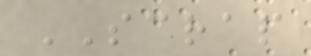SCRAP
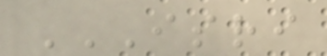ISRI
